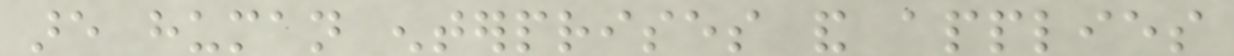are human enterprises and applies
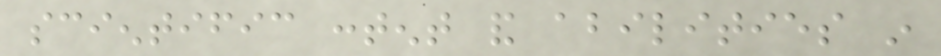scientific content and abilities in
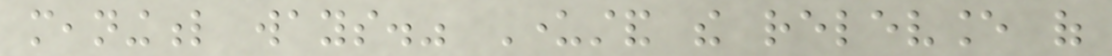meaningful ways." Understand the relevance of
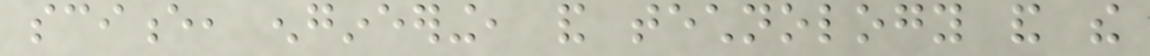science, engineering, and technology and the
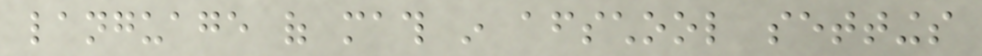language of math in afterschool settings
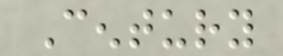Century
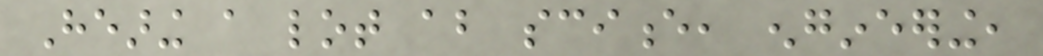Hearing a lot about science, engineering,
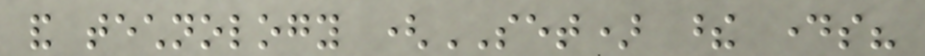and technology (SET) these days?
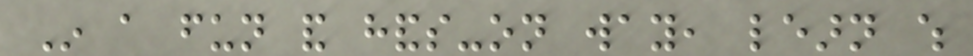In a fun and hands-on way, learn which
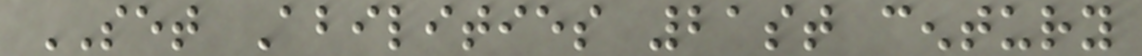SET Abilities 21st century
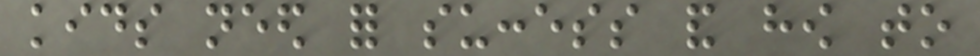kids need for success and how to
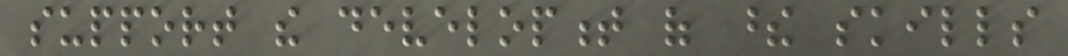support the development of these skills
